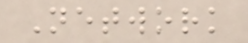Network
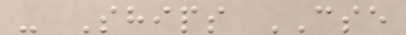- Ships CSE
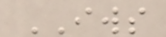IWS
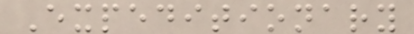Expeditionary
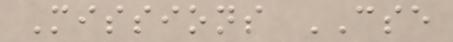Missions CSE
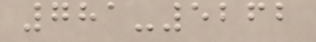781-5262
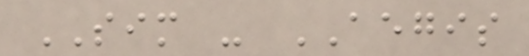SIM - AEGIS
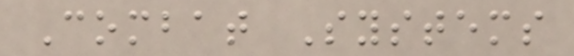Combat Systems
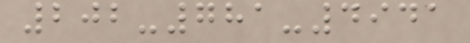202-781-4941
